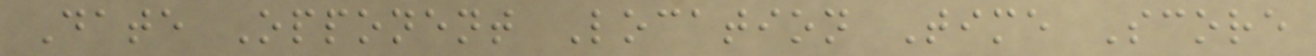Date Opponent Location Time Score
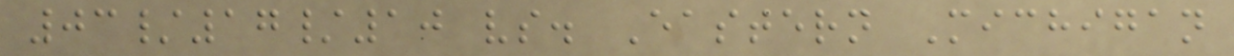03/17/10 vs. Eastern Michigan
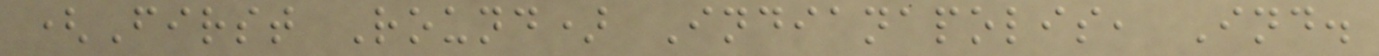(First Round) Indianapolis, Ind.
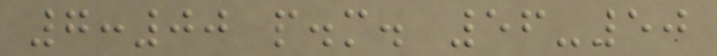7:00 p.m. 56-50
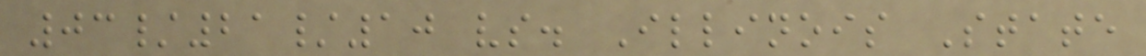03/21/10 vs. Illinois State
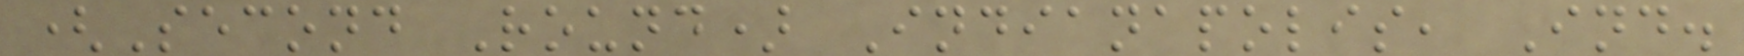(Second Round) Indianapolis, Ind.
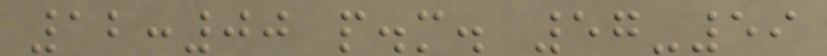12:00 p.m. 57-59
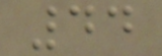44
